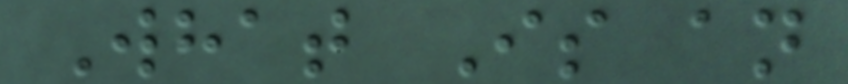What Is an
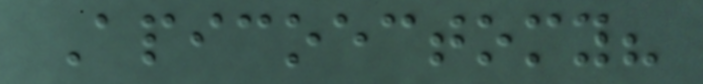Apicoectomy?
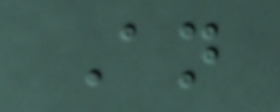An
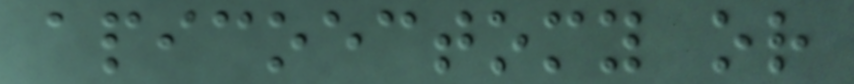apicoectomy or
